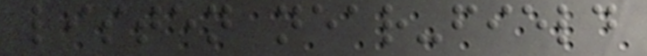listen near-field
